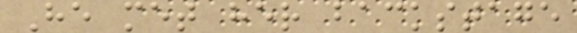He met her backstage
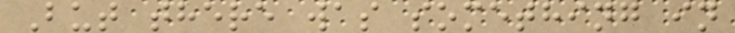But there was something in
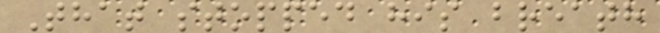That stopped his breath
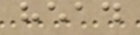head
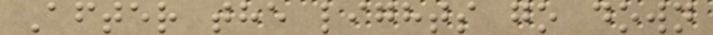After the lights go down
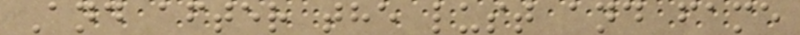And after the lust and fame
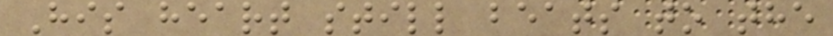His heart still beats to the
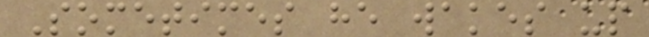Sometimes he wakes up
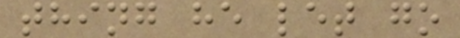thing he let go
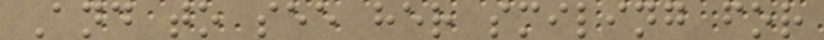And to see her smiling for
